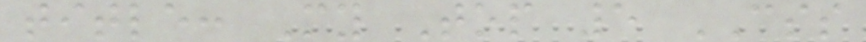title: My Top 5 CSS
